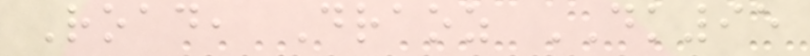Road, Draoz DK95
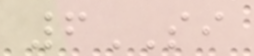6SI
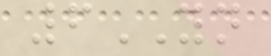6YN
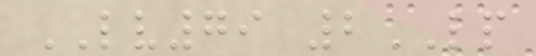LV79 2LP
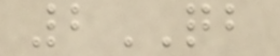2QB
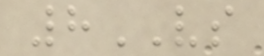8VS
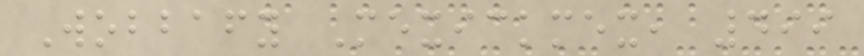Wobbafy Mexickmex, 499
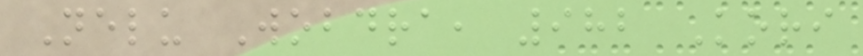Nelu Wobdra, 982 Kori
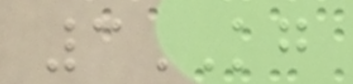3KG
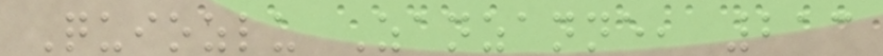Quiozlu Zanzanne, 213
